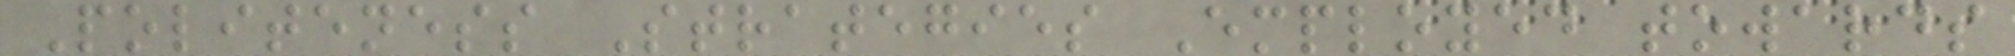Politeness Strategies Employed towards
